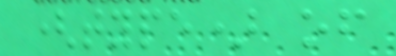(type) of
